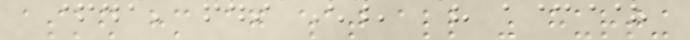asked him again what all was hurting
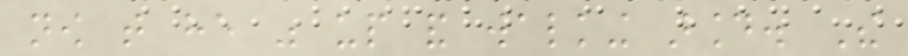now that he was up and walking around. The
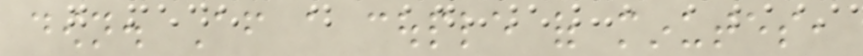down. After a couple of minutes,
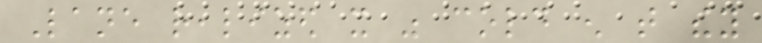Lane realized it was cold enough that they
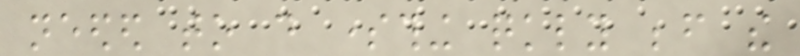needed to do something quickly before the
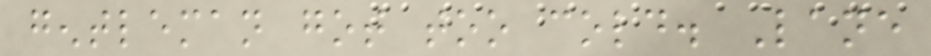gentleman got too cold. Lane
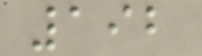192
